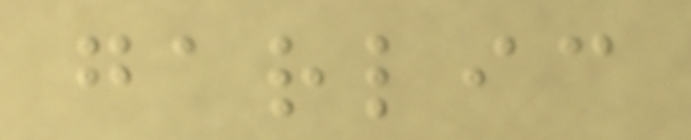garlic
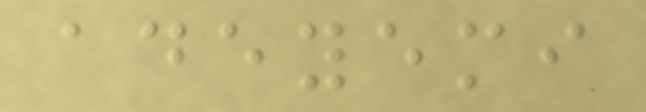adeyemi
